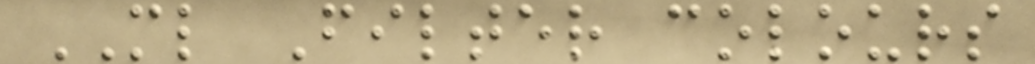ML Filter colours
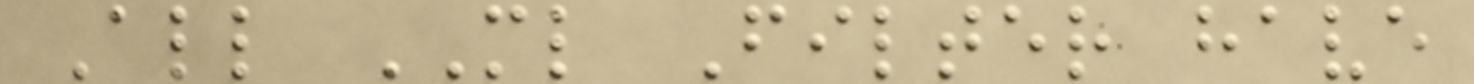All ML Filter have
